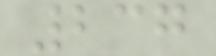237
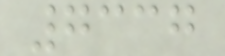7337
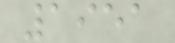1951
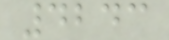4243
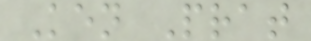Ken Prat
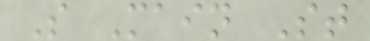S Main St
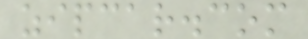zipcar.com
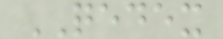QEDEX
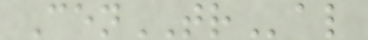CenTRal
